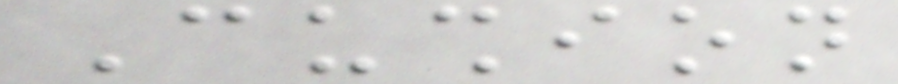Cushion
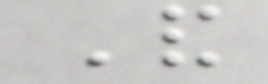And
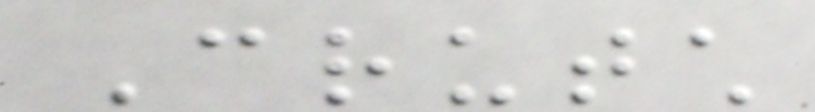Crutch
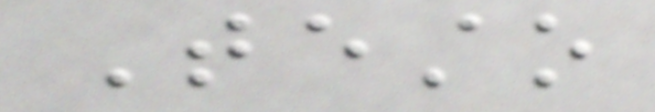Testo
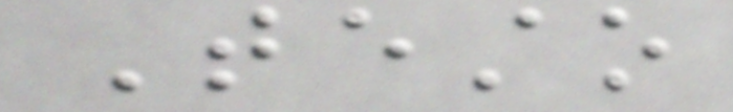Testo
